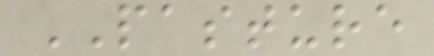PASTURE
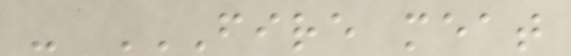- FIRE MEAT
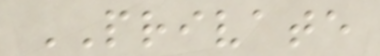PRIVATE
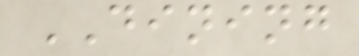DINING
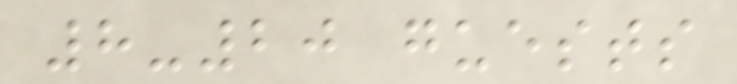8-20 guests
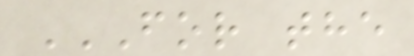FOR THE
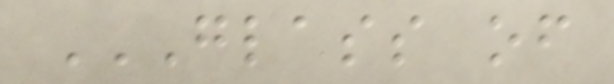GLASS OF
